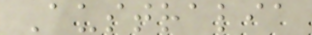Australia
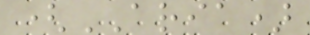(ARIA)
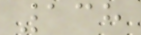138
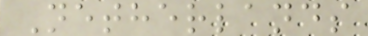Netherlands
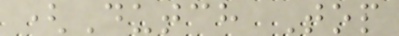(Dutch Top
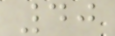40
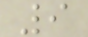9
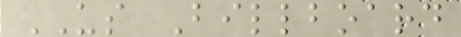US Billboard
